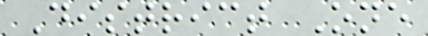District One
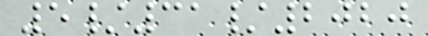5/31/2020
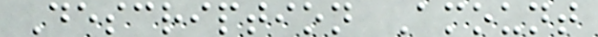Description Amount
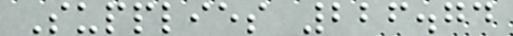Supplies 226.74
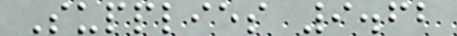Supplies 9.62
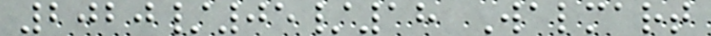2020/05/18 Walmart
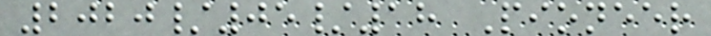2020/05/18 Pioneer
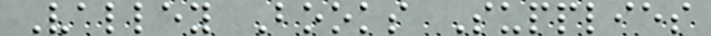Valley Books Supplies
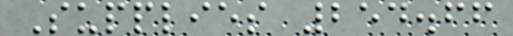Supplies 254.66
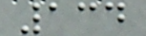134
